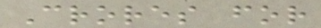Crores for
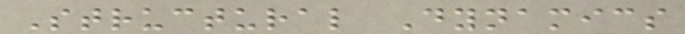Structural Dynamics
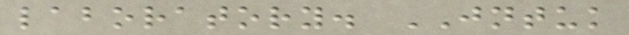laboratory. JNTUK
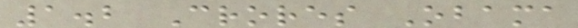1.2 Crores Obama
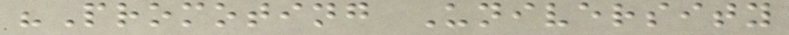"Promoting University
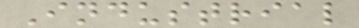Industrial
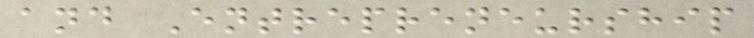and Entrepreneurship
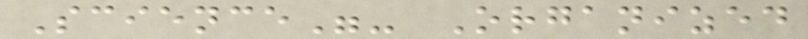Science"- Organized
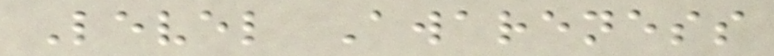Level Awareness
